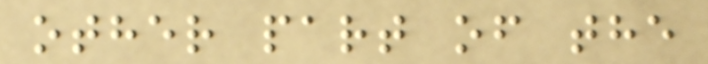other part of the
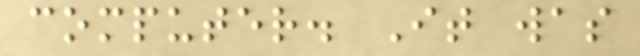computer. It was
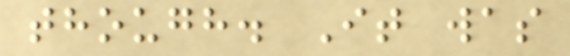though. It was
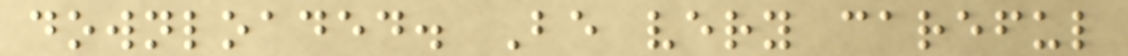downloaded. Be very careful
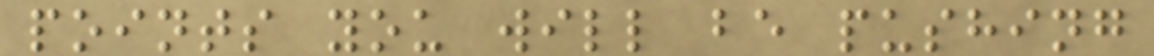points you will be pushing
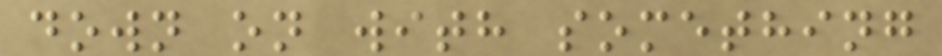down on with something
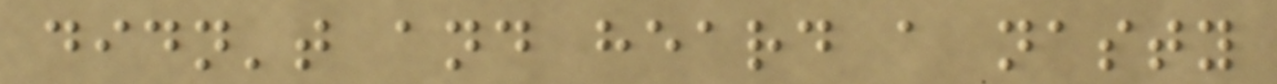didn't and heard a nasty
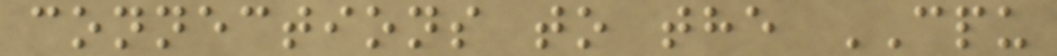connections to the CPU
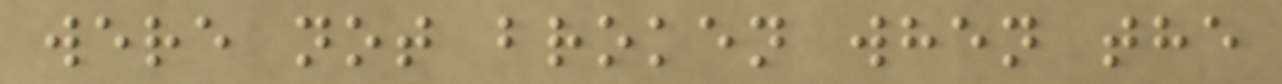were not broken when the
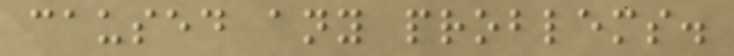caused any problems.
